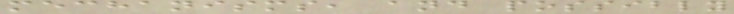mechanisms, and possibly
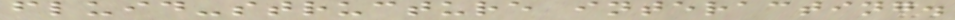fluid-structure interacting.
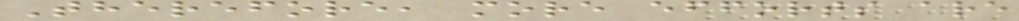Therefore, more efforts are
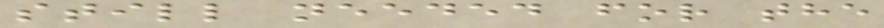still needed for the
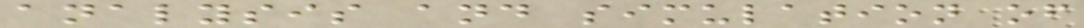analysis and simulation of
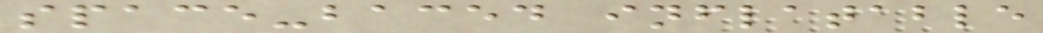space-baced inflatable
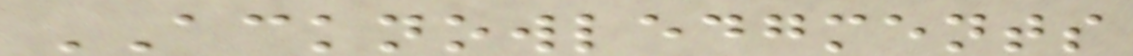ACKNOWLEDGMENTS
